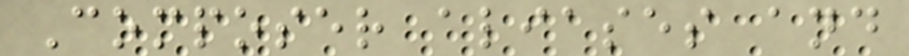Composer aliases and
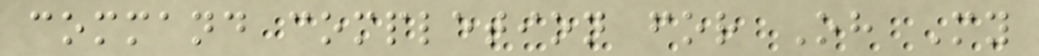command completion for Oh My
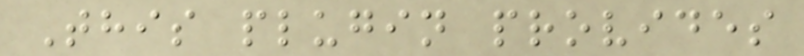This plugin provides
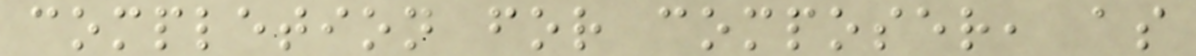completion for composer, as
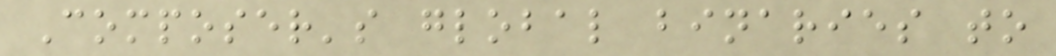Composer's global binaries to
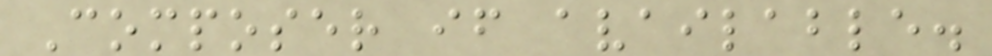Composer if available.
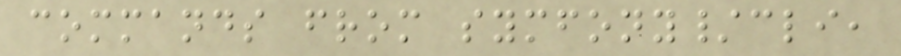commands from symfony/cli,
